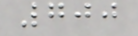700
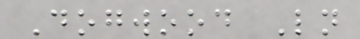Dogwood Ln
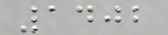1402
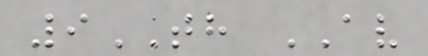9TH AV
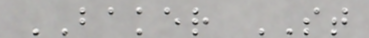BAKER ST
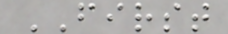FIRST
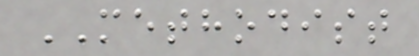METHODIST
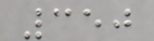350
